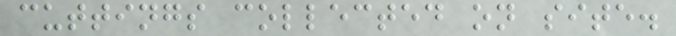cuttings collected on site.
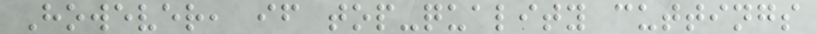However, if top-quality cuttings
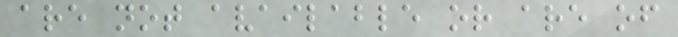are not available or are of
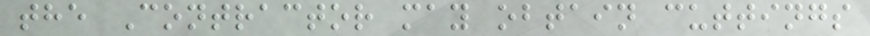the Contractor may obtain cuttings
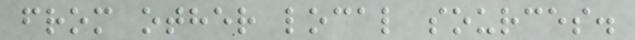from other local sources.
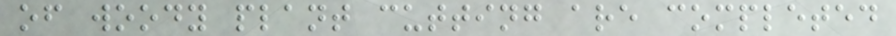of woody plant cutting are completed
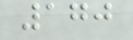170
